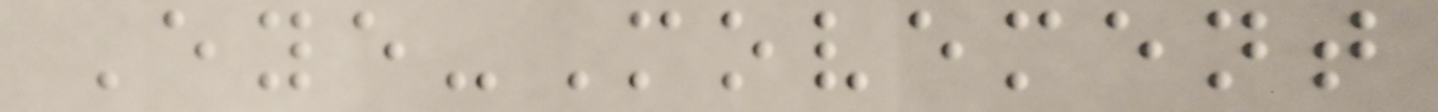Eye-Movement
